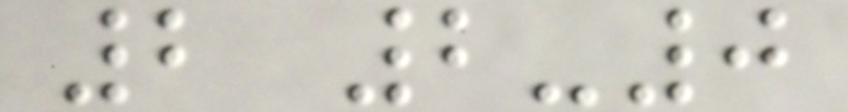2 2-0
